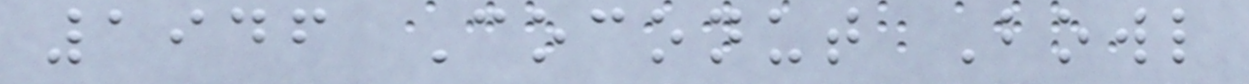1946 Coconut Bowl
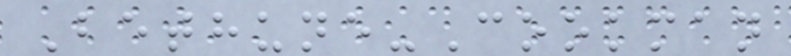Bethune-Cookman
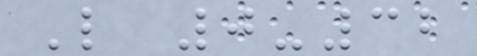L 0-32
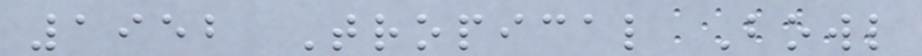1952 Tropical Bowl
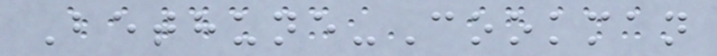Bethune-Cookman
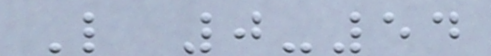L 0-54
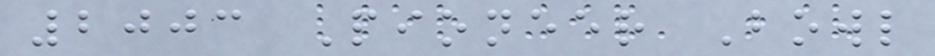2003 Pioneer Bowl
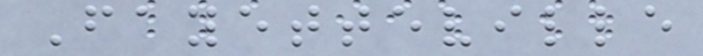Fayetteville
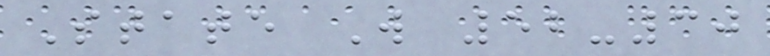State W 52-30
